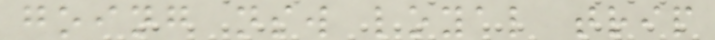going nsw loyal trip
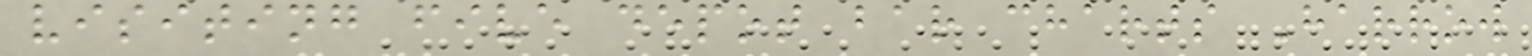visiting five depot bar charts Harrow
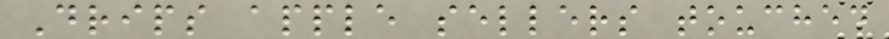Drips apple sellers touched
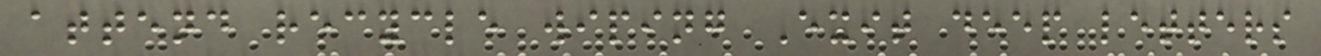attend recycle wiping Exit deep letters
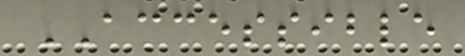ACCESSIBLE
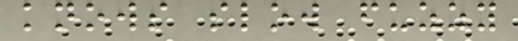knows slow fuzzy
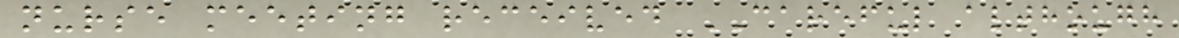nurse meeting received CAREFUL although
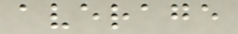average
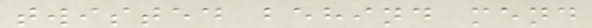twisted behind mend
